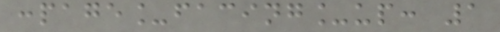:page_facing_up: 1
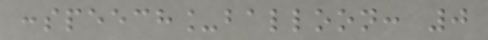:speech_balloon: 0
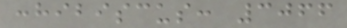:hibiscus: 3066
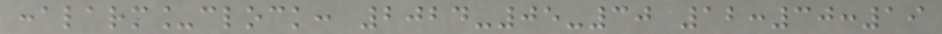:alarm_clock: 2024-05-30 12:30:19
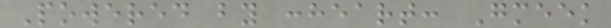Powered by :heart: Gmeek
